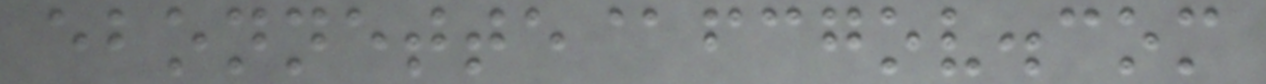ebonnette@fcgov.com
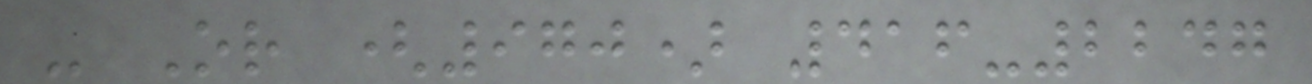- Or (970) 416-2247
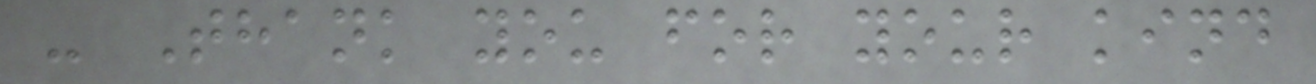- Thank you for your kind
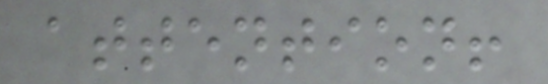attention!
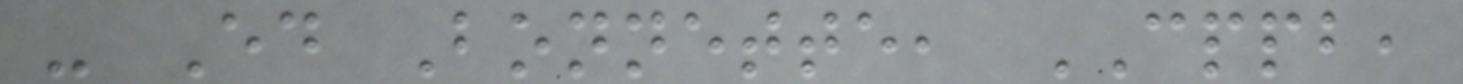- Ed Bonnette, CPPB,
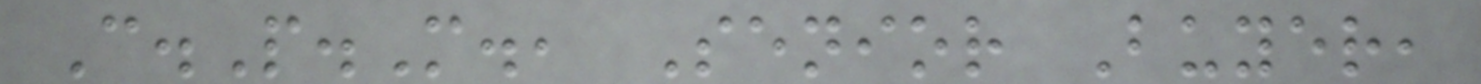C.P.M., Senior Buyer,
